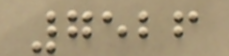7526
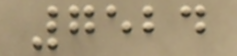7524
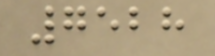7528
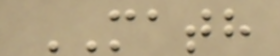MATH
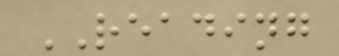READING
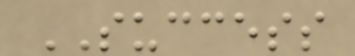SUCCESS
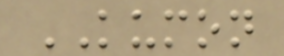KUMON
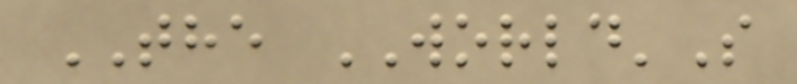THE WORLD'S
